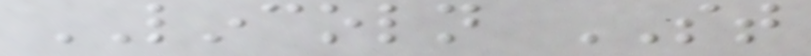LINCOLN ST
